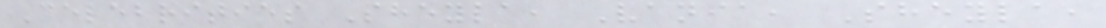Celebrities Sheyla, Vania, Sheyla,
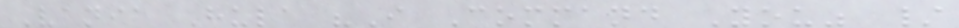Vania Hula "I Command You" /
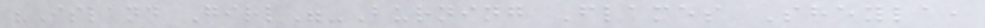"Island Girl"-Burning Flames Sheyla,
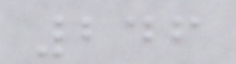246
